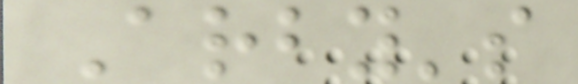Arby's
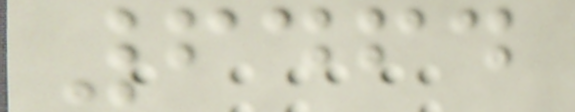6464
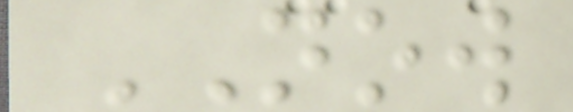NOW
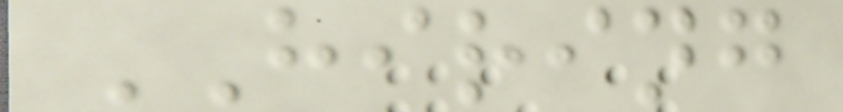HIRING
